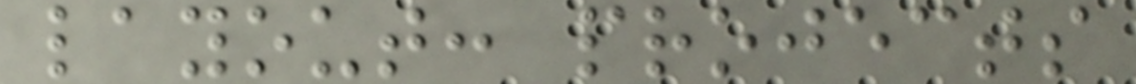layout: projects
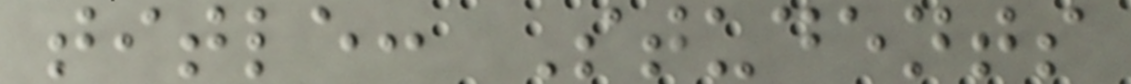title: Students
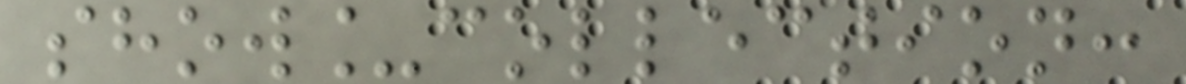show_collection:
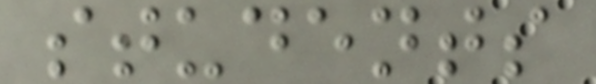students
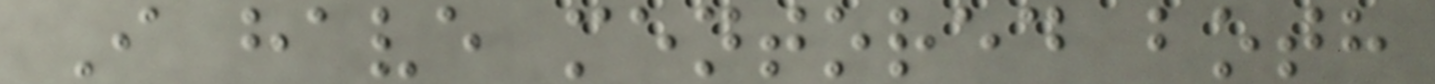I have mentored both
